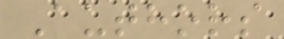Authors
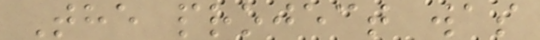The project was
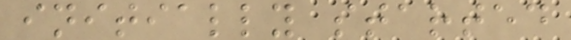initially started
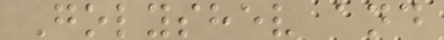Golyshev and
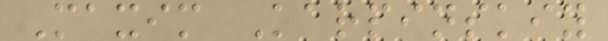Maxim Karpinskiy
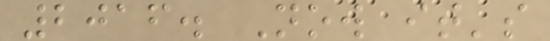2016. Now it's
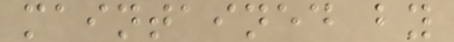maintained by
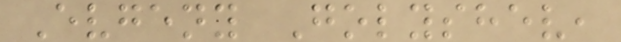Evgeny Golyshev,
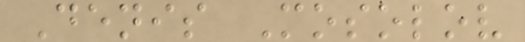Denis Mosolov
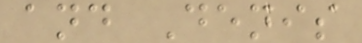and Denis
